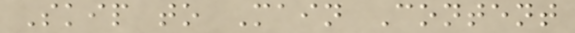Skip to Main Content
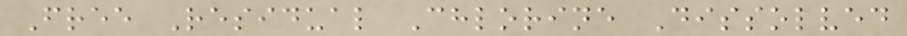Free Residual Chlorine Dissolved
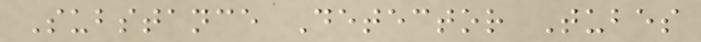Substance Detector Tubes
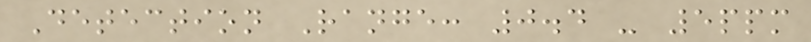Detection Range: 0.4 - 5ppm
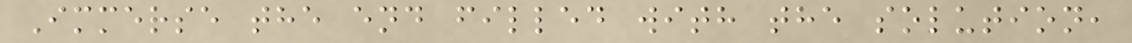Immerse the end filled with the solution,
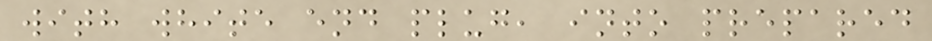with white end plug, into prepared
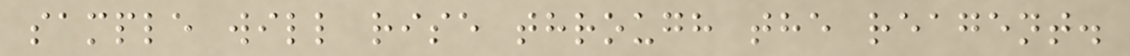sample will rise through the reagent.
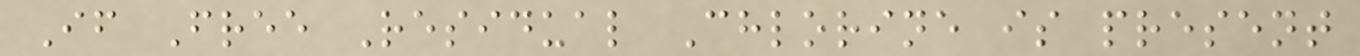If Free Residual Chlorine is present
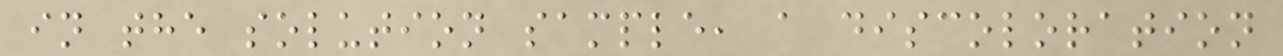in the solution sample, a discoloration
